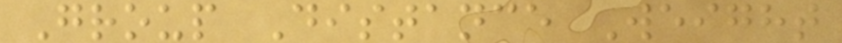Group Distance Weight
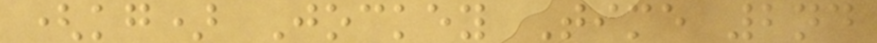(kg) Jockey Time 2nd
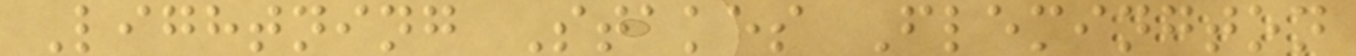Lightning Stakes Flemington
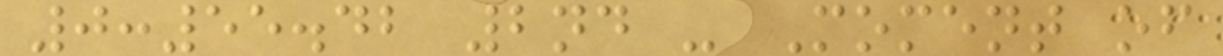0:55.42 2nd - Moment of
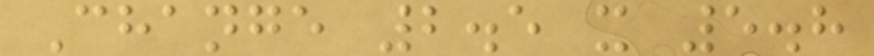Change 2.5 x 5.8
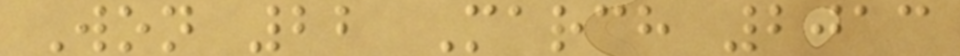Won 22 March 2013
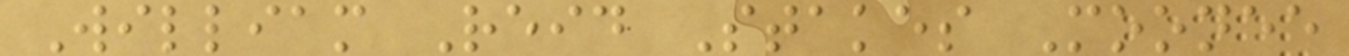William Reid Stakes Moonee
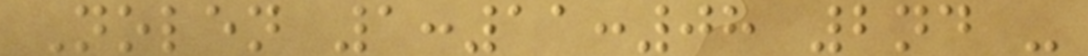Nolen 1:11:08 2nd -
